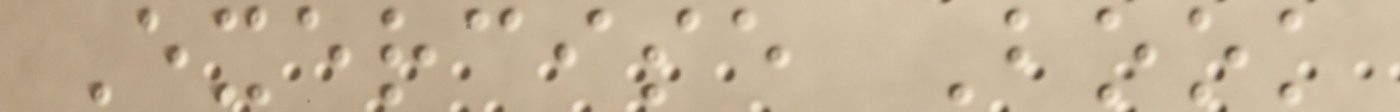Exercise Book
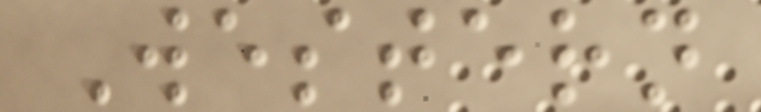Western
